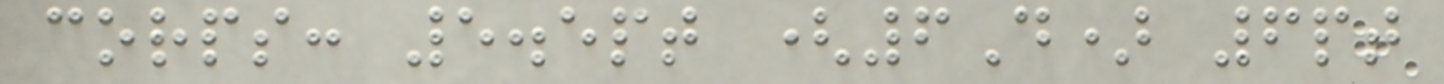corps: 5.5pt (6D) 6pt
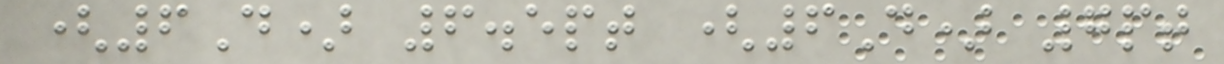(6D) 6.5pt (6D) 7pt
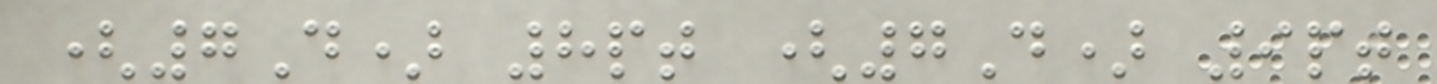(7D) 8pt (7D) 9pt
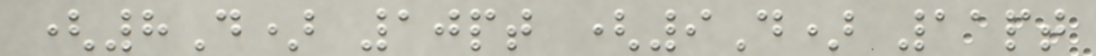(8D) 10pt (9D) 11pt
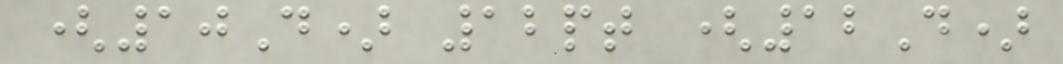(10D) 12pt (12D)
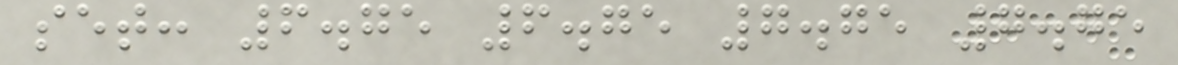set: 6.75 6.75 7.75 7.75
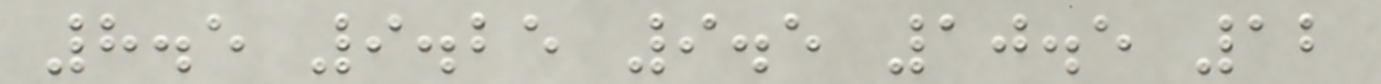8.5 9.25 9.5 10.5 12
